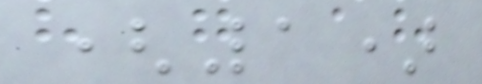(1)
